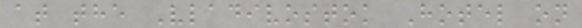at the Vladivostok Hotel on
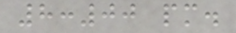8:00 pm.
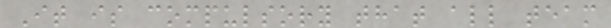It is compulsory that all team
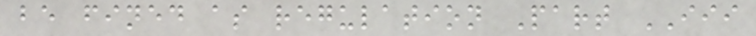be fined as regulation Part III
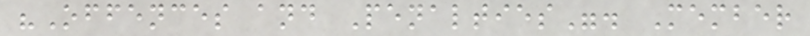"Offences and Penalties". Member
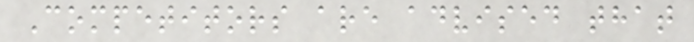Competitors are advised that
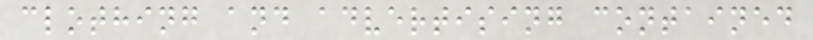clothing and advertising contained
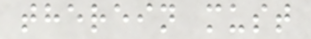therein must
